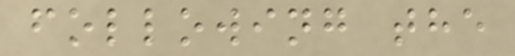following the
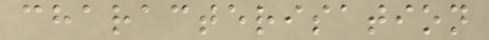characterisation
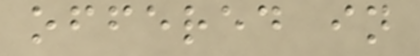offered in
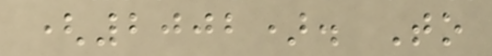(2002). To
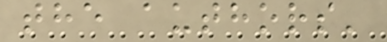the authors'
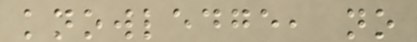knowledge, no
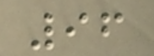96
